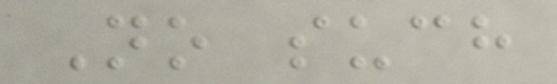No such
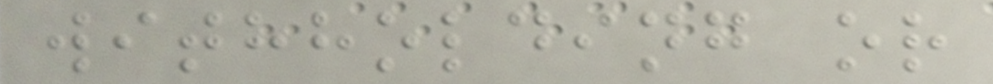withholding or
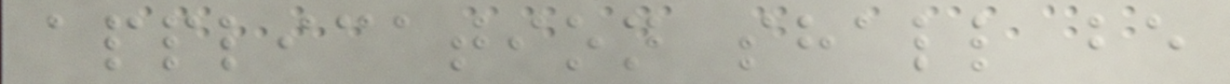application shall be
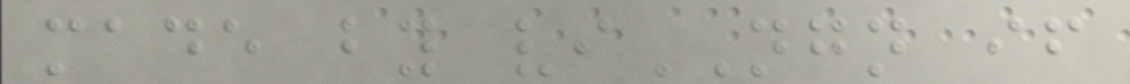made by viNGN if
